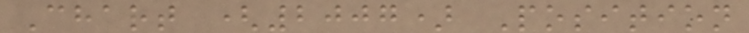Chart (2007) Position
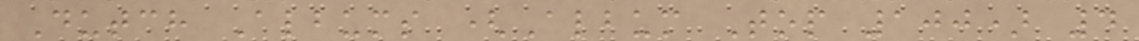Dutch Albums (Album Top 100) 4
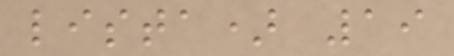lista) 19
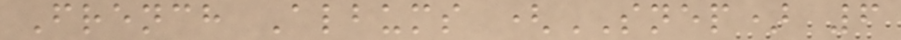French Albums (SNEP) 6
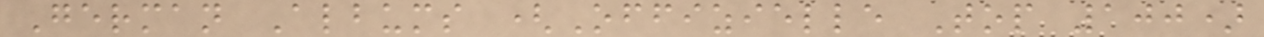German Albums (Offizielle Top 100)
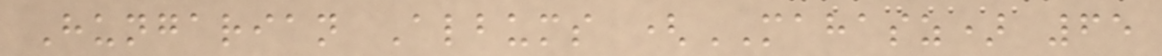Hungarian Albums (MAHASZ) 65
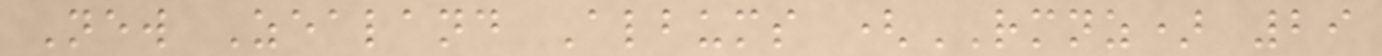New Zealand Albums (RMNZ) 29
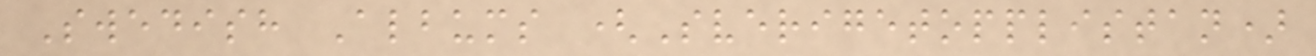Swedish Albums (Sverigetopplistan)
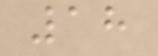18
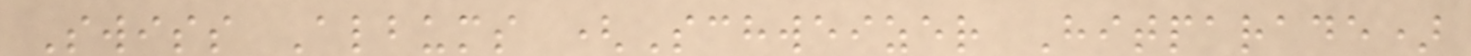Swiss Albums (Schweizer Hitparade)
